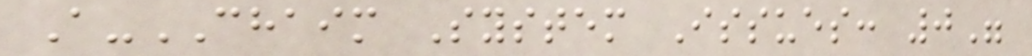A-CHAIM System Issues: 0"
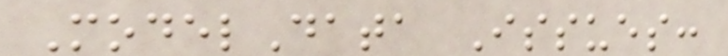ModelData Issues:
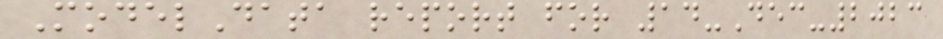ModelData report for 14-Dec-2023
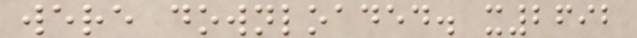were downloaded. x2692
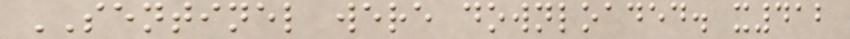SENTINEL were downloaded. x412
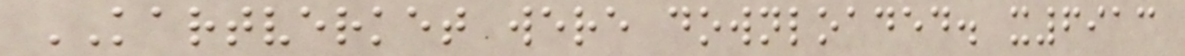KARTVERKET were downloaded. x6913
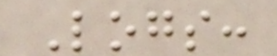Logs:
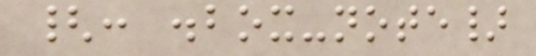{: .box-note}
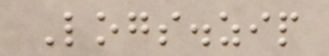Logs.zip
